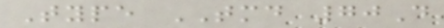Type TMD 70D
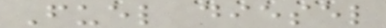Fuel diesel
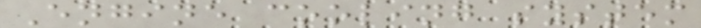Engine cooling system
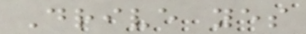Drive yes
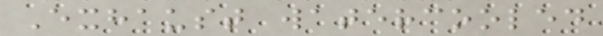Exhaust watercooled
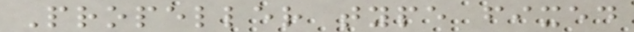Propeller type fixed
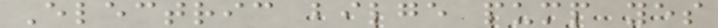Electric bilge pump yes
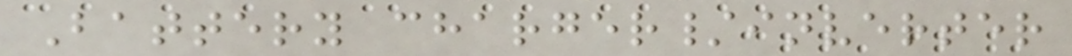Battery charger/inverter
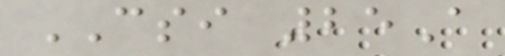CSI 25A
